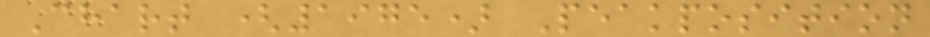Chart (1975) Peakposition
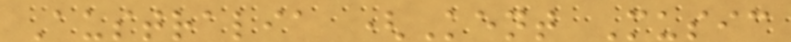Australia (Kent Music
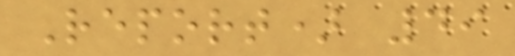Report) 49
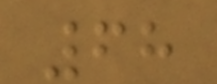68
